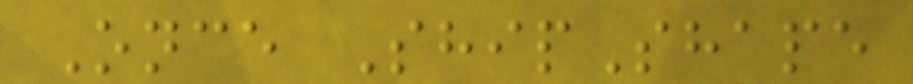Once ShipShape
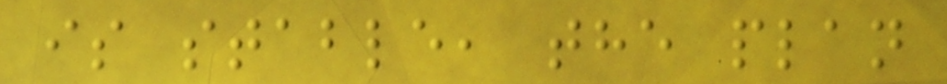is stable, the plan
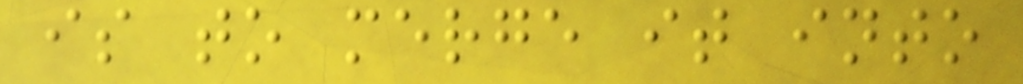is to merge it into
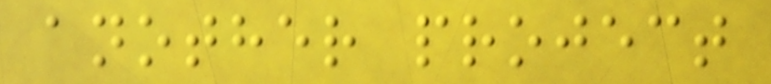another project
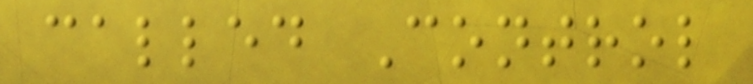called Control
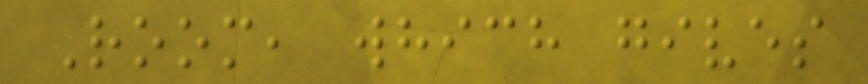Room, which gives
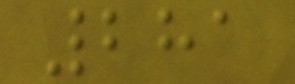281
